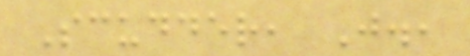Scudder, J.,
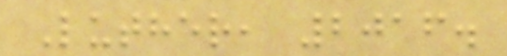Luther, 2016.
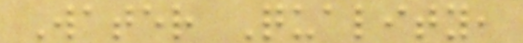Water Quality,
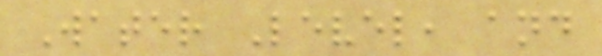Water Level, and
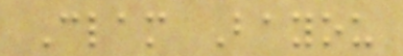Clam Bayou
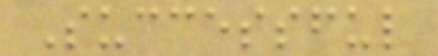Successful
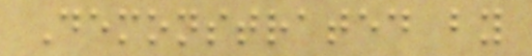Demonstrated by
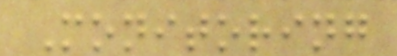Monitoring
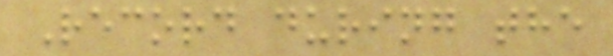Record during the
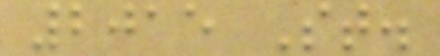2015 St.
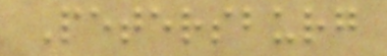Petersburg
